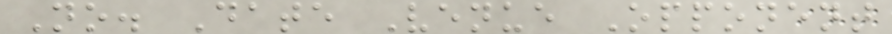No. Date Venue Opponent
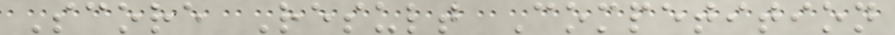Score Result Competition
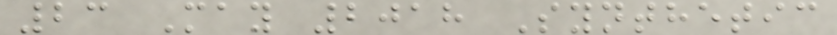23 May 2018 Synthetic
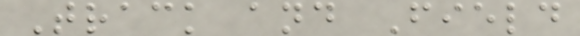Track and Field
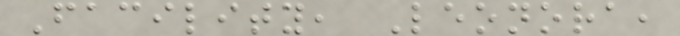Facility, Leonora,
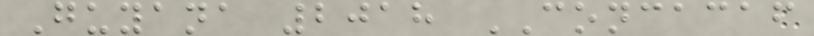Guyana 2018 CONCACAF
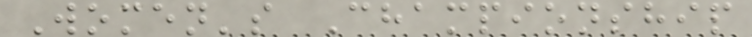Women's Championship
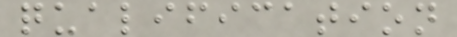qualification
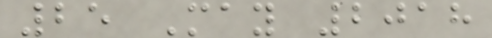25 May 2018
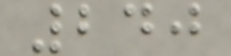240
